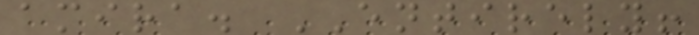amira. ENTIRELY!
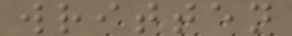written
